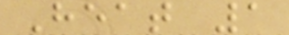Heat 1
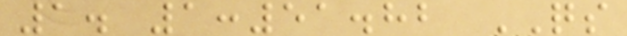1. 1:51.82 QS
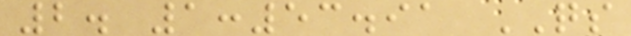2. 1:53.91 QS
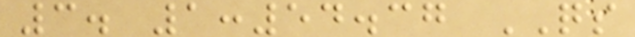3. 1:54.37 QS
